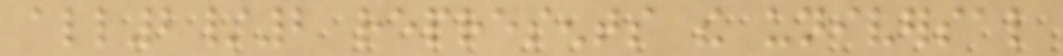all2/2 represents the universal
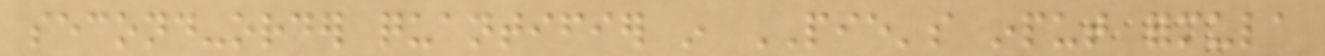second-order quantifier in PIE's input formula
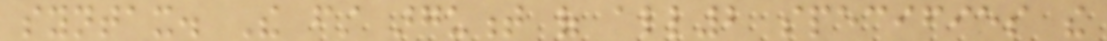syntax. The first argument of all2 specifies the
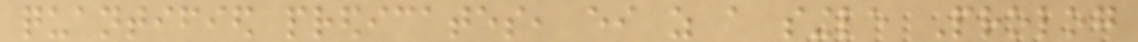quantified predicates, either as a single Prolog
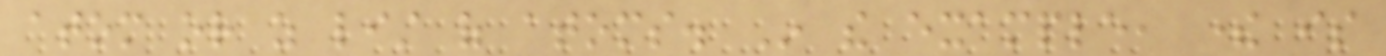atom or as list of atoms. In the example, there is
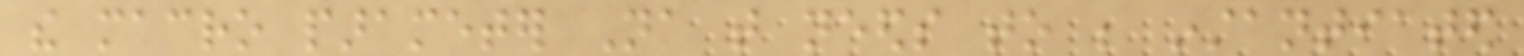the macro parameter Na that needs to be instantiated
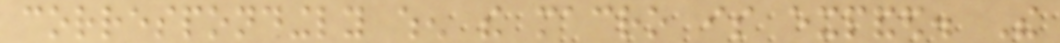correspondingly when the macro is expanded. The
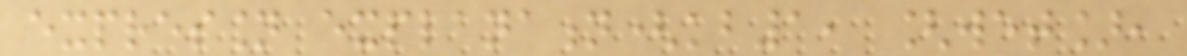expression explanation(kb1, [wet],
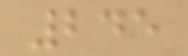245
